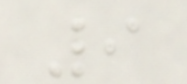9
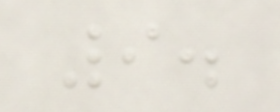9.
